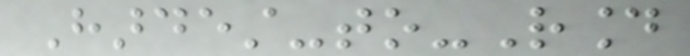Hardest-to-Round
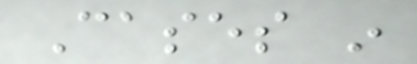Cases in
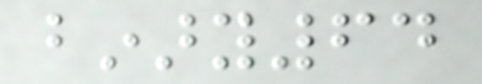binary64
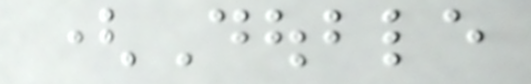(Double
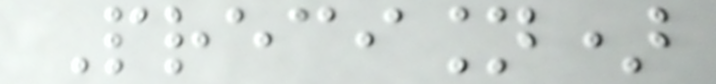Precision)
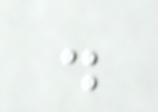.
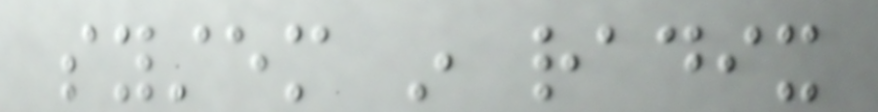system in radix
